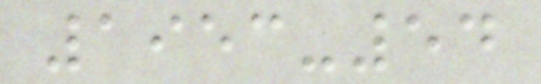1953-54
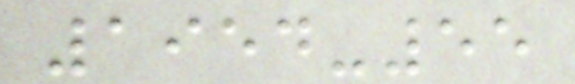1954-55
